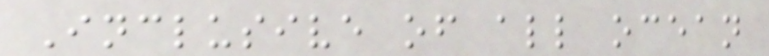Inclusive of all ocean
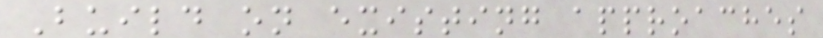Build on existing approaches
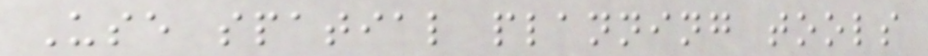Use spatial planning tools
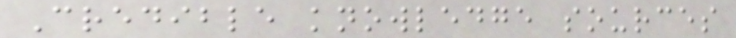Credible knowledge sources
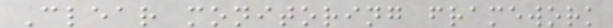Clear monitoring framework
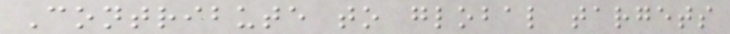Contribute to global targets
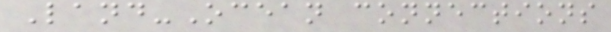Land-Ocean connections
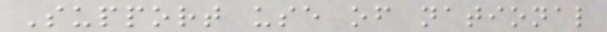Support use of national
